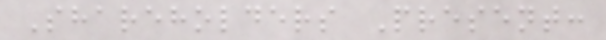Shareholders Present:
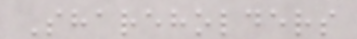Shareholders
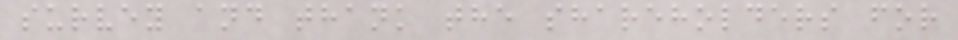survey and thank the shareholders for
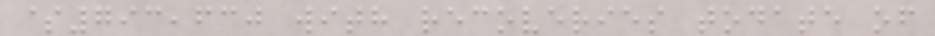$793,630 with recoveries todate of
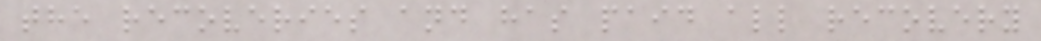the recoveries and has paid all recovery
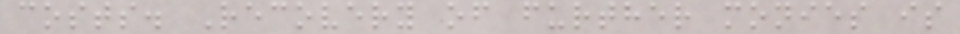costs. Recovery of further monies is
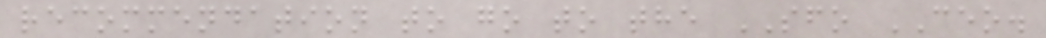recommendation to go to the SFO CEO.
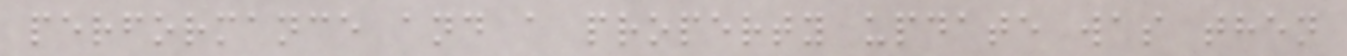performance and a property update was then
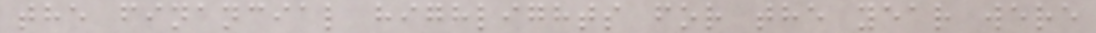the financial highlights for the year were
